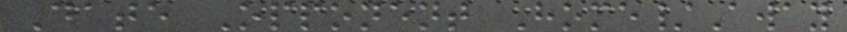Date Opponent Home/Away
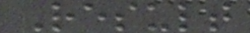Result
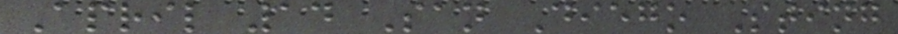April 14 San Diego Sting
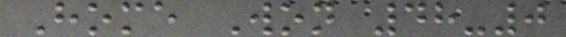Home Won 48-0
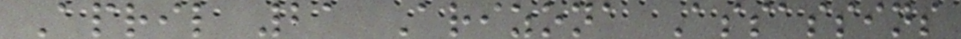April 21 Arizona Assassins
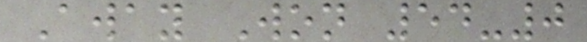Away Won 54-0
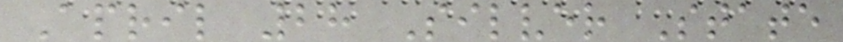April 28 Silver State
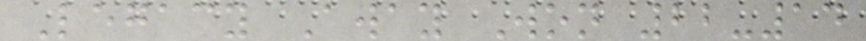Legacy Away Won 22-14
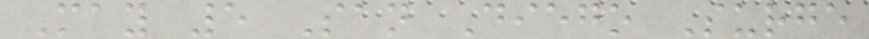May 5 San Diego Surge
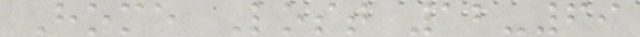Home Lost 12-69
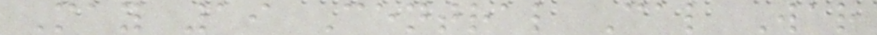May 19 Central Cal War
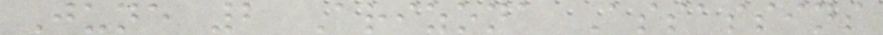June 2 Arizona Assassins
